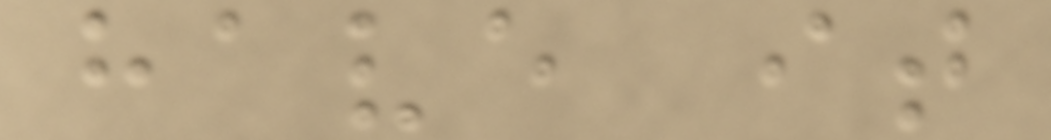have it
